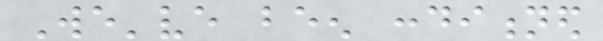We've been conditioned
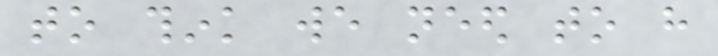to think we need to have
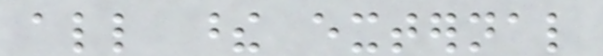all these external
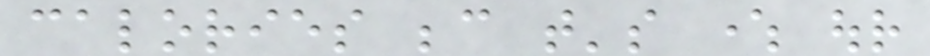calories because that's where our
